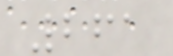261
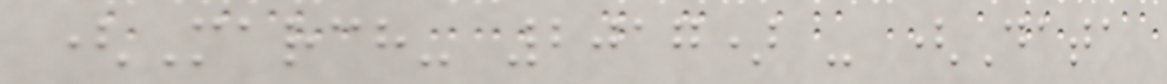(March- 2017) - (Data
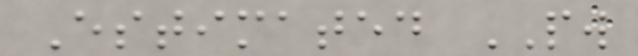Estimated PW
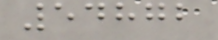54872
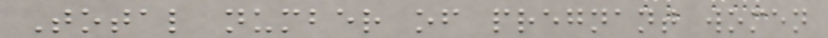Total number of pregnant women
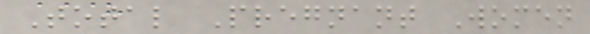Total Pregnant Women
